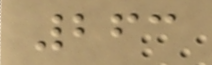263
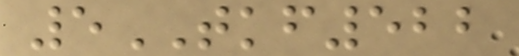5TKF522
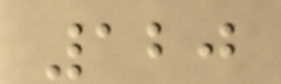120
